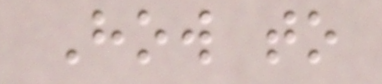How to
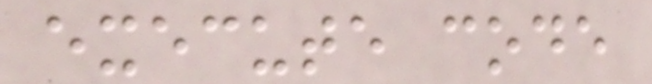execute code
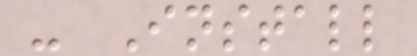- Install
